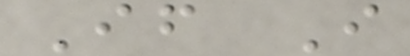If I
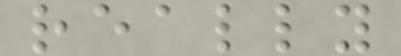really
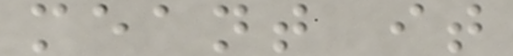meant it
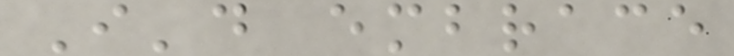I'd embrace
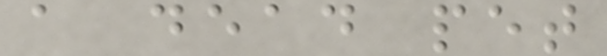a dead pet
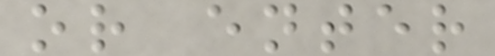or enter
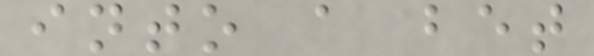into a bet
